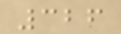326
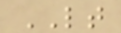LT
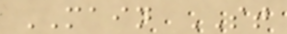MAIN ST
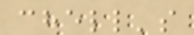chell's
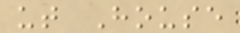ut House
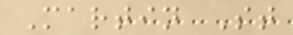Martin St
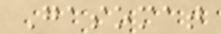Gasomat
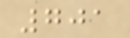701
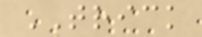TRICK
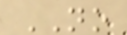NO
